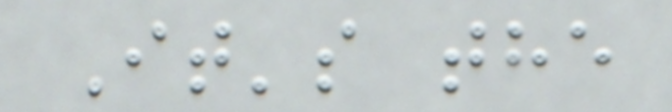It's the
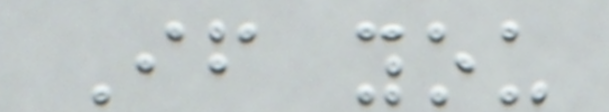If you
